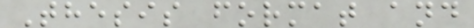Thesis format and
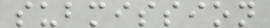submission
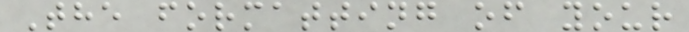The formatting of your
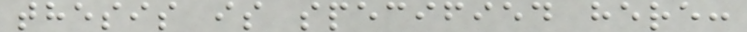thesis is specified here:
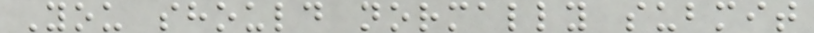You should normally submit
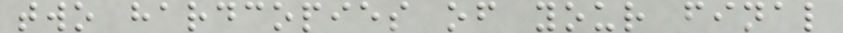two hardcopies of your final
